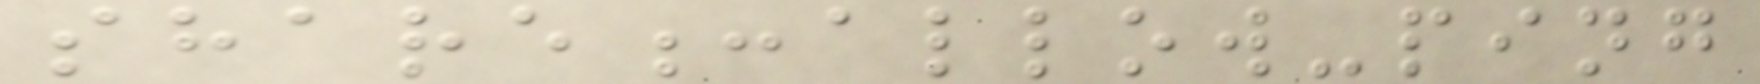share:allow-ping
